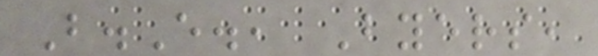B.E., Byers,
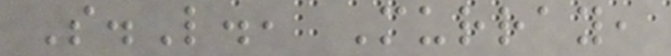S.L., Murray,
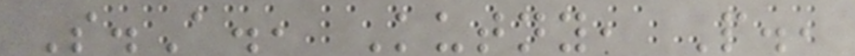S.A., Kutny, P.,
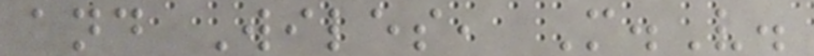and Wiles, M.V.
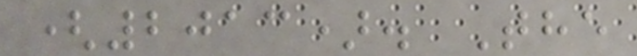(2013). The
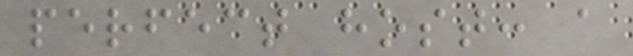perfect host: a
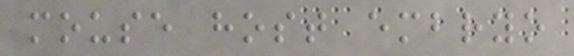mouse host embryo
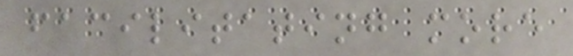facilitating more
